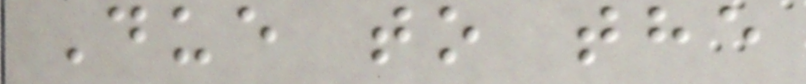Due to the
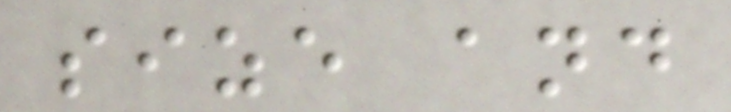size and
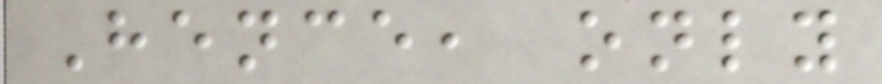Hence, only
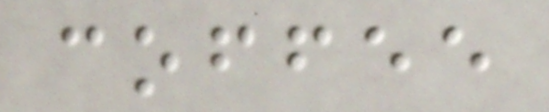coffee
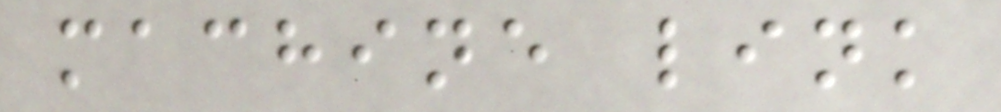machine link
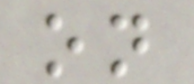on
